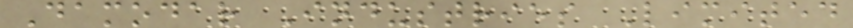Damodar Industries Limited
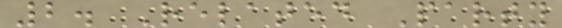2. Related Party
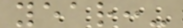year:-
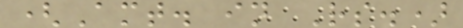(Amt. in Rs.)
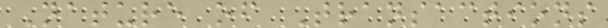Nature of Transactions
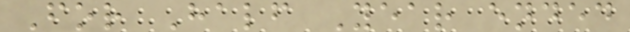For Half Year ended
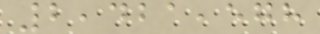2,421,578
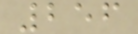256
